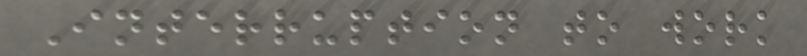Interruption to work
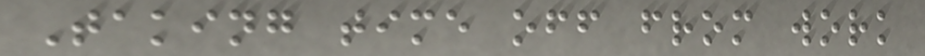Taking time off from work
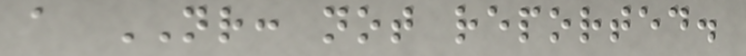a NR: not reported.
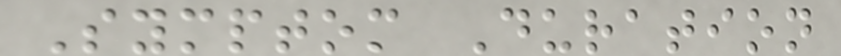Symptom Duration
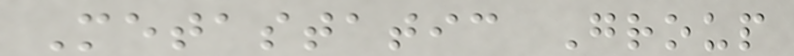Metastatic Group
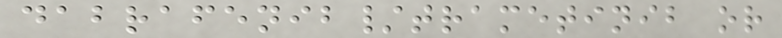dabrafenib/trametinib or
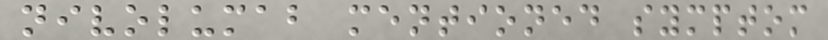nivolumab mentioned symptom
